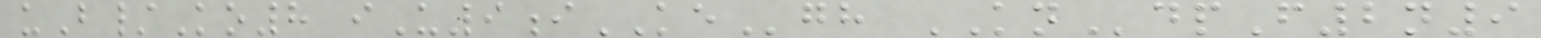uB/Ko8 iU9iKEgh KNdpF2n9
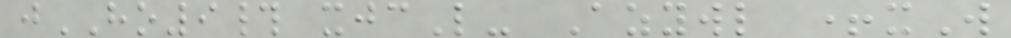jHO9# xjcL- Azywl +xW
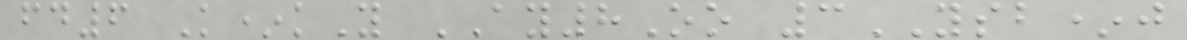fd6 K*kY AY8Oo 3YSB*j
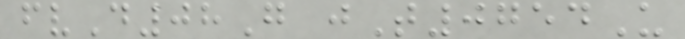fvD08G jT0754U
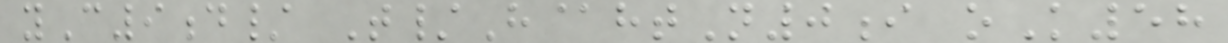yC9d/ T/H@htN0i oK58
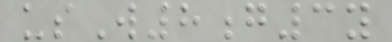usW8g3y
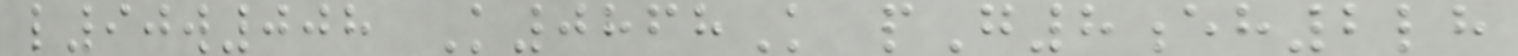l90w008 K0868K pG8eh2lh
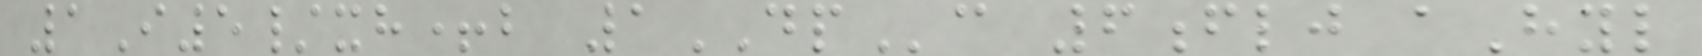1I5/xh+b 1DPc 6flj aHyl
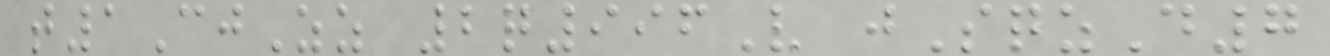t1CjZz 2q996V jSqzD7
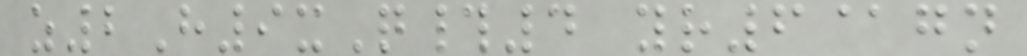z2H9xQ#4 yr6@gn
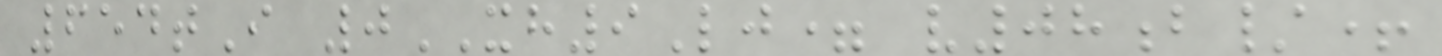654tI 0XH9Lj= v08b/+
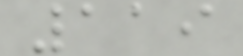119
